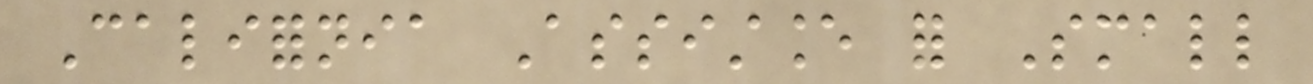California Assistance for Small
